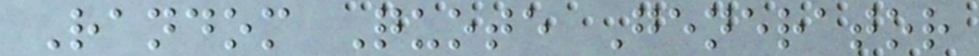Random Quote Generator
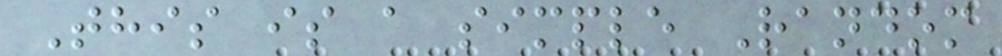This is a simple Random
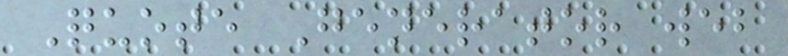Quote Generator web
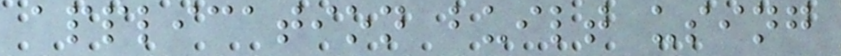application built using
